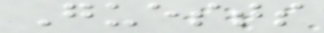Guests
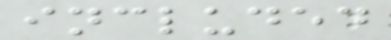included
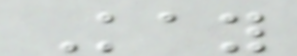Kay
